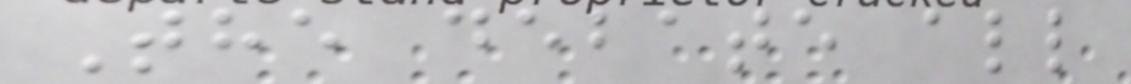The debate all
